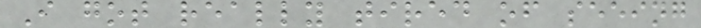I got really tired of seeing
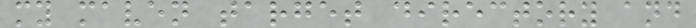my maven target directory and
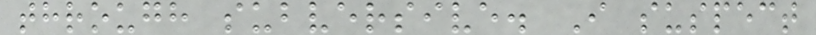through subversive. I suspect
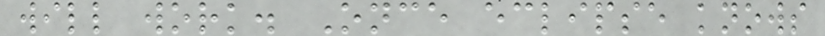will work. Once eclipse knows
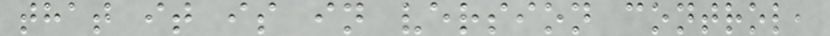that it is in version control,
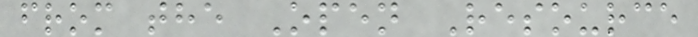from the Open Resource
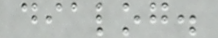dialog.
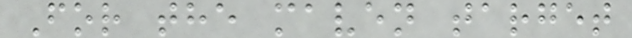For the maven target
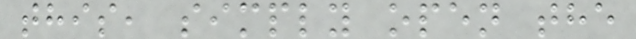this, simply open the
